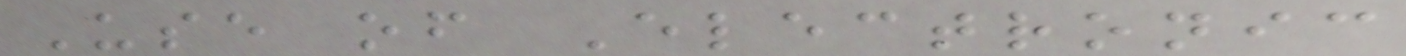Use of Electronic
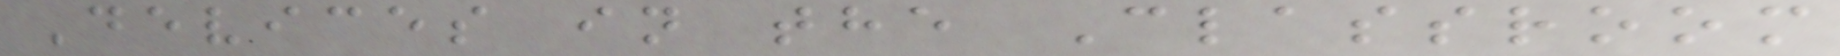Devices in the Classroom
